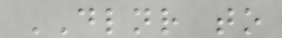DLNR to
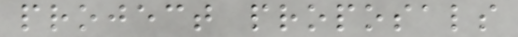project proposals
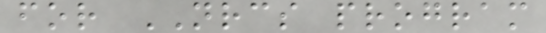for NRCS program
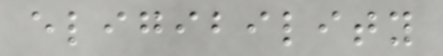eligibility
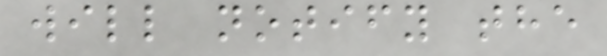will notify the
